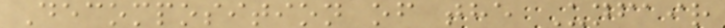Decomposition of the Unfair
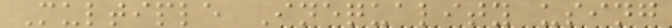Multiple Inequality using
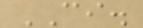CI.
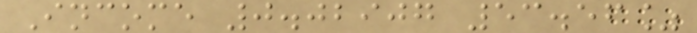Income 0.02907 53.56%
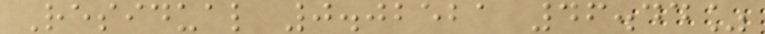Residual 0.02521 46.44%
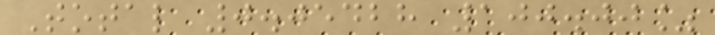Total 0.05428 100.00%
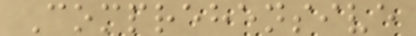Comprehensive
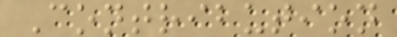Contribution
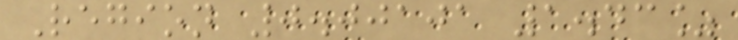Region 0.00101 1.43%
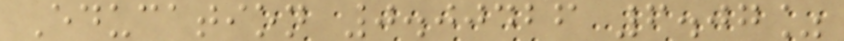Education 0.00426 6.07%
